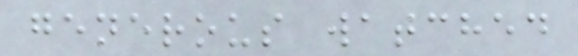generous watched
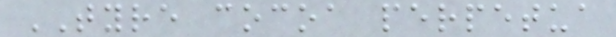TYRE cocoa perpetua
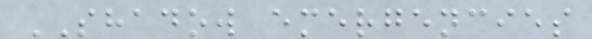SHADOW emergencies
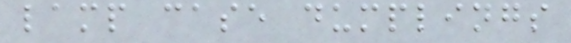lamp case dumplings
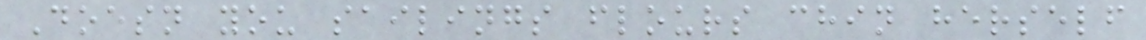Doesn you sailings flours chin herself
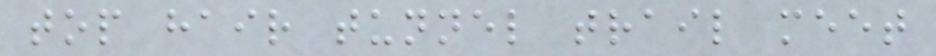top hair tunnel trail meet
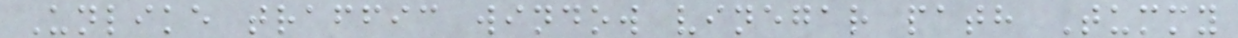Unlike traffic window vinegar path Tummy
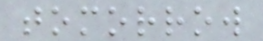tomorrow
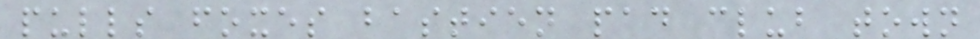pulls foxes bastien pad club town
